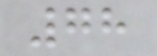78
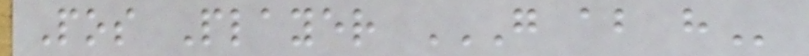Pos Player G AB H
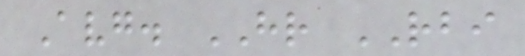Avg. HR RBI
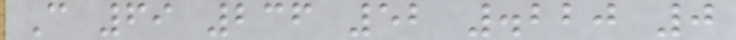C 69 236 52 .220 0
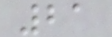21
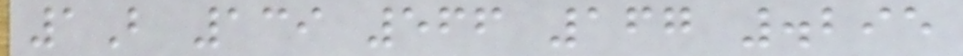1B 139 566 167 .295
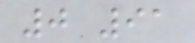0 91
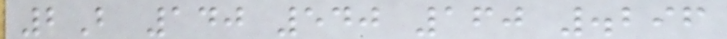2B 140 540 160 .296
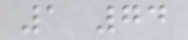1 74
